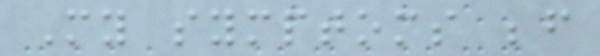My symptoms before
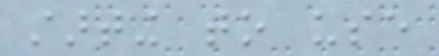starting to use
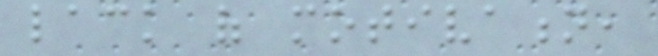lack of motivation,
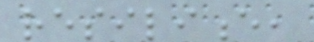resilience,
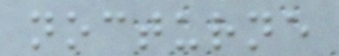nocturne
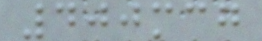400mcg
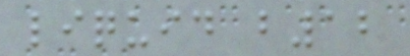liquid b12
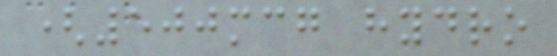(500mcg hydro
